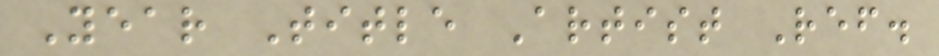Year Title Artist Ref.
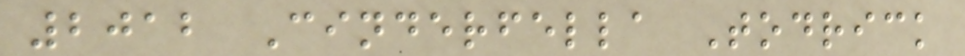2012 Cinderfella Todrick
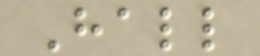Hall
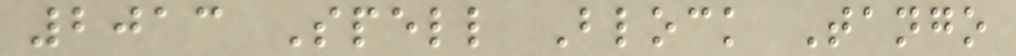2013 Spell Block Tango
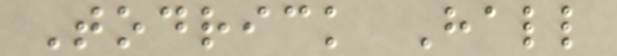Todrick Hall
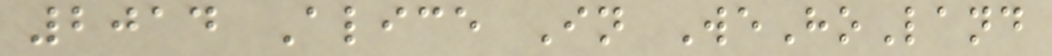2014 Alice In WeHoLand
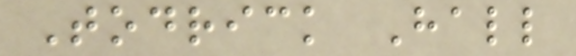Todrick Hall
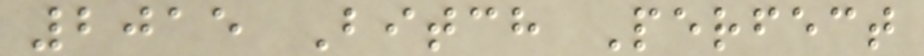2015 Bitch Perfect
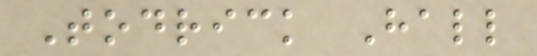Todrick Hall
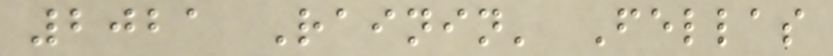2021 Rainin' Fellas
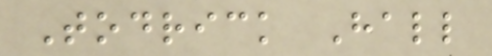Todrick Hall
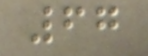67
